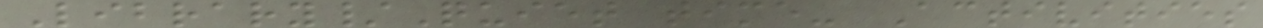Library/Quiet time- Activities
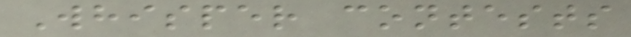Whisper contests
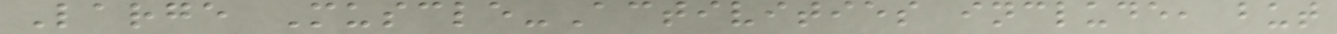Large Muscle-Activities include, but
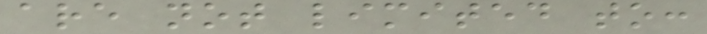are not limited to:
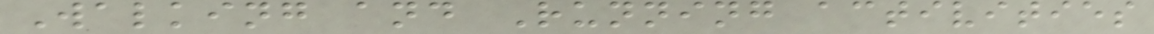Walking and Running activities
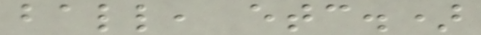ball, etc.)
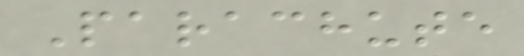Parachute
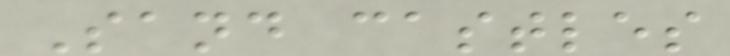Sand castles
